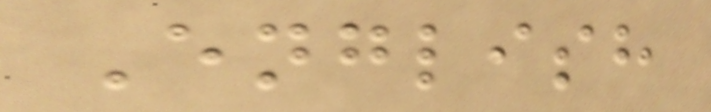English
